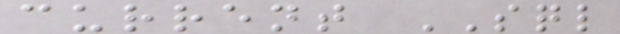current SQL
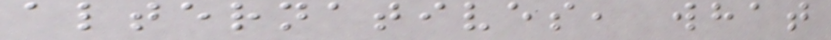alternatives, what
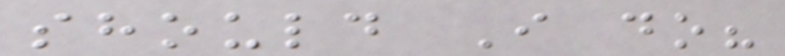should I do?
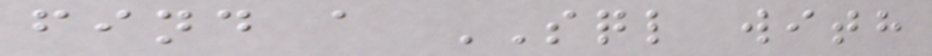find a SQL with
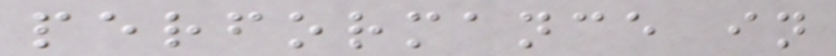performance in
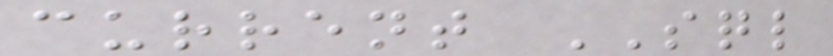current SQL
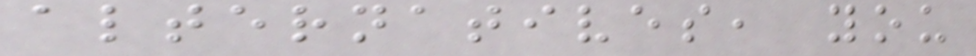alternatives, you
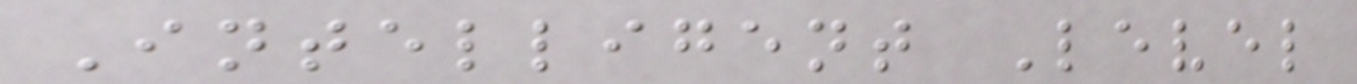Intelligent Level
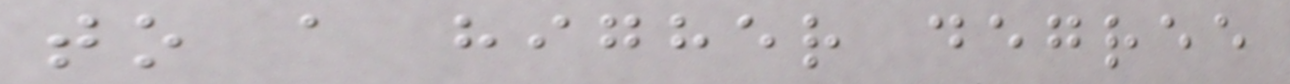to a higher degree
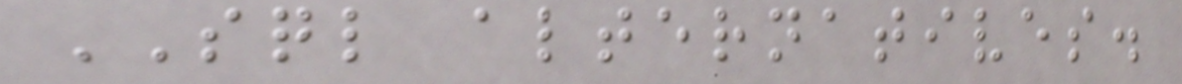SQL alternatives.
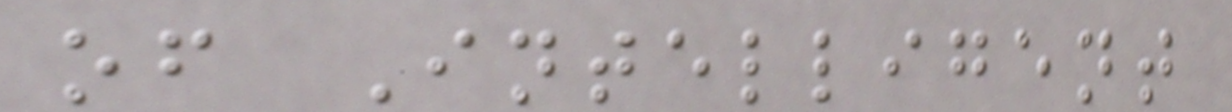of Intelligent
